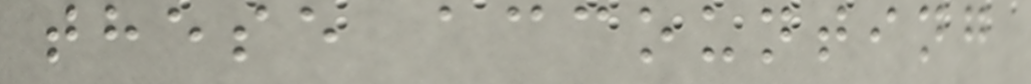these accounting
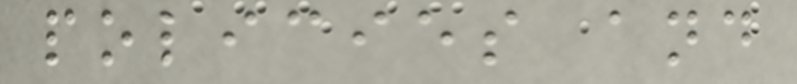policies and
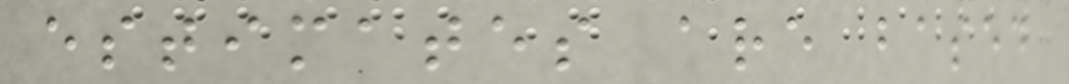estimates are based
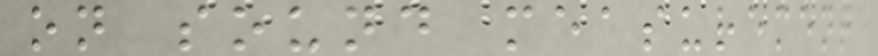on sound measurement
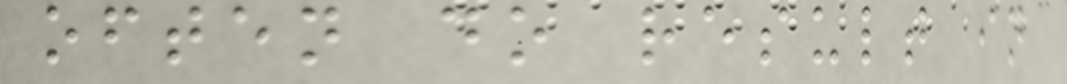often do result in
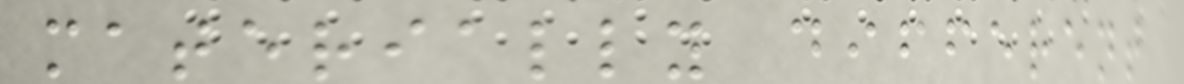materially different
